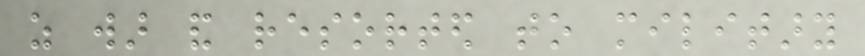as war and resorted to military
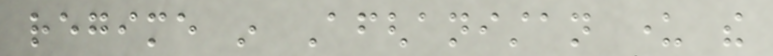regime in Afghanistan under the
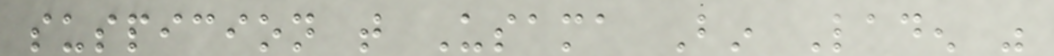suspicion that Usama Bin Laden was
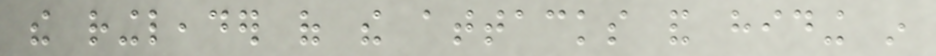the ringleader of the attacks and hiding in
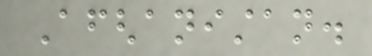Afghanistan.
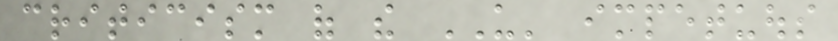criticism of the US' impetuous
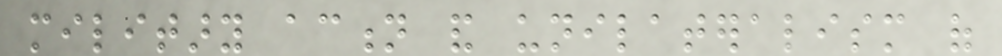military action and unilateralism of
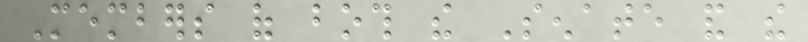Members of both the Senate and the
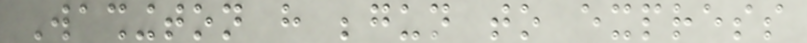Washington have begun to express
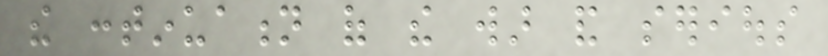the continuation of the war and serious
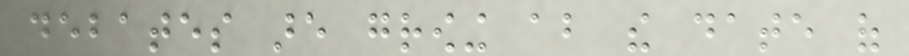debates are growing about the date of
